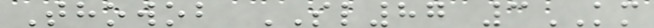Thowob SL87 3KM
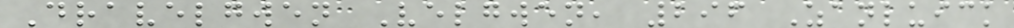Dravelgwen Velgwen, 296 Zanluick
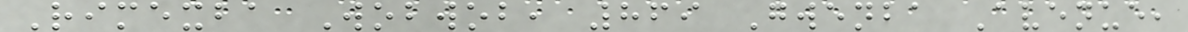Rimexba Wobwob, 869 Gwenba Avenue,
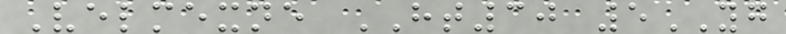Velmexne HT30 5YG
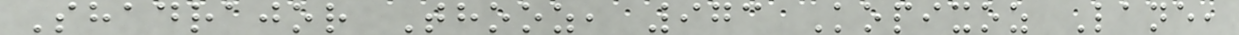Shadrajor Thooz, 973 Kopixoz Lane,
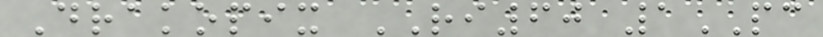Drakopix RI60 1PC
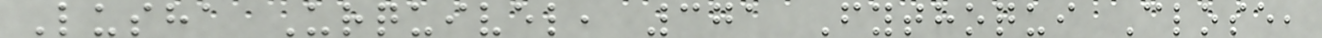Lusha Urquivel, 371 Fythoqui Close,
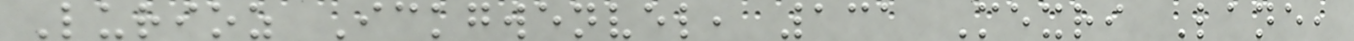Lurioz Ickgwenvel, 131 Mexri Lane,
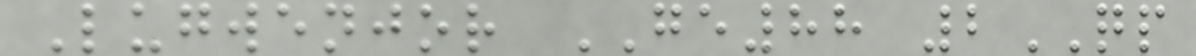Lugwenjor GE88 2QP
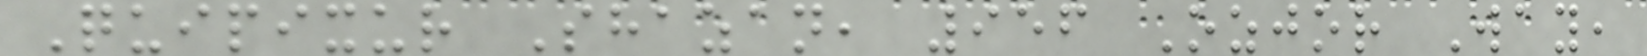Quipixur Shazan, 956 Ozjor Way,
